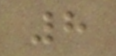8
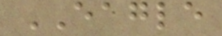EAGLE
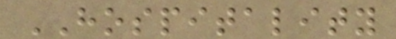HOSPITALITY
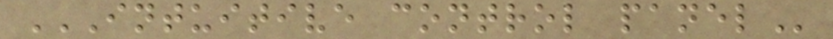INTUITIVE CONTROL PANEL
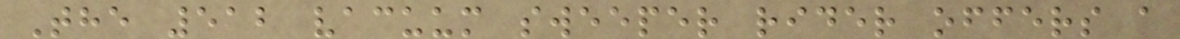The 512 vacuum sweeper rider offers a
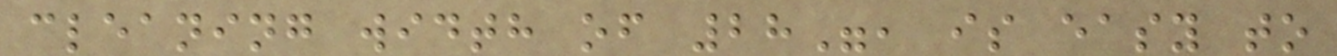cleaning width of 28", is easy to
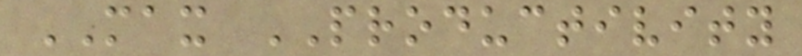MAX PRODUCTIVITY
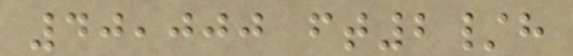40,000 ft2/h
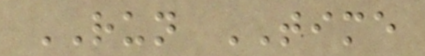RUN TIME
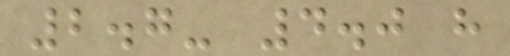2.7- 4.0 h
